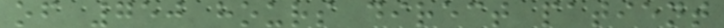of 750 hours direct patient
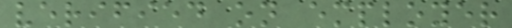verified on employer
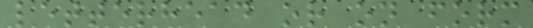letterhead or on form
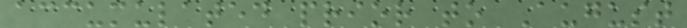accumulated prior to August
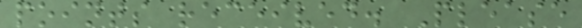points received. Please
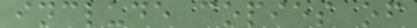include copies of
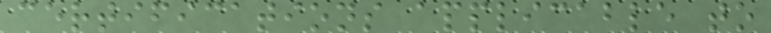certifications applicable to
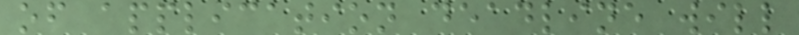of application deadline will
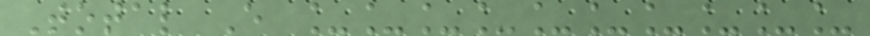Total E __________
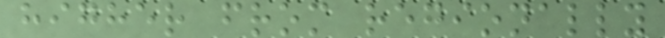higher from regionally
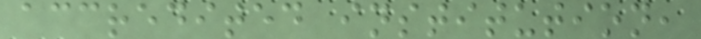accredited institution,
